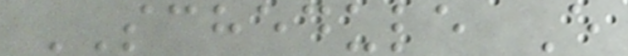SCHEDULE E
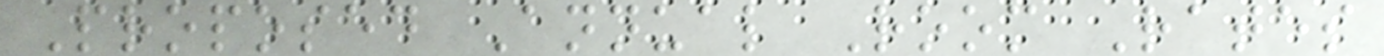Proposed Annual Room Rates
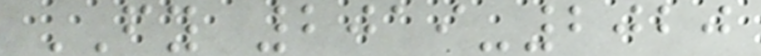FY 2019-2020
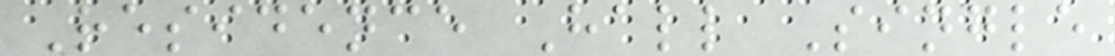Residence Hall Single
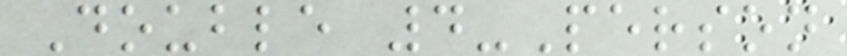Double 4-Person
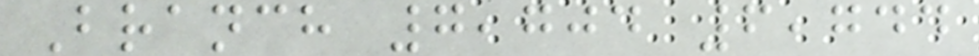Branch 7,704 6,744
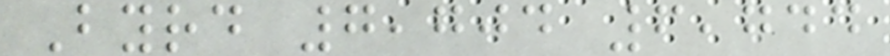Byrd 7,704 6,744
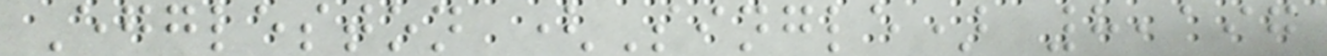Eggleston (Single) 8,197
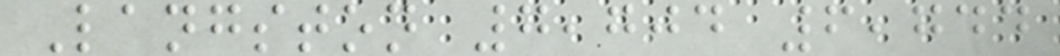Langston 7,704 6,744
